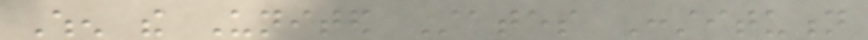When the United States Constitution
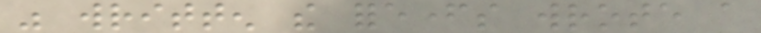was written the forefathers wrote a
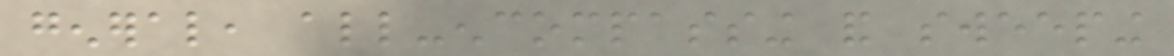general, all-encompassing and sweeping
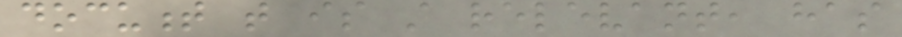document that is still relevant, has
